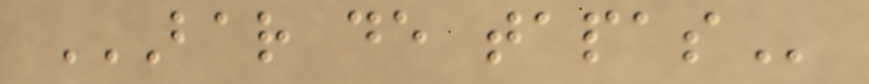BAR DE TAPAS
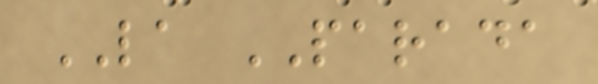LA PARADA
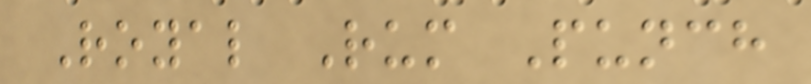Royal Rum Punch
